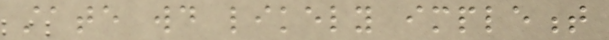state would likely implement
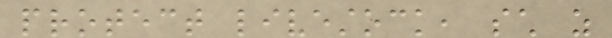protect livestock, such as
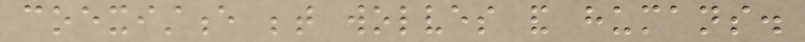coexistence between wolves and humans.
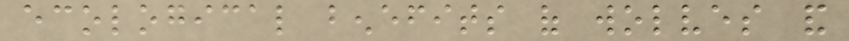ecological benefits of wolves and
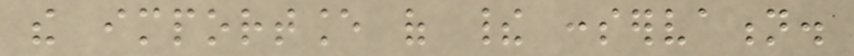the importance of their conservation.
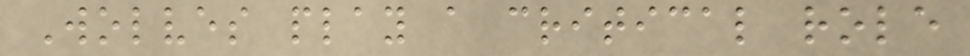Wolves play a critical role
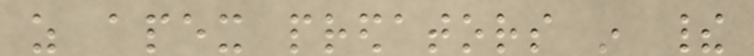as apex predators in their
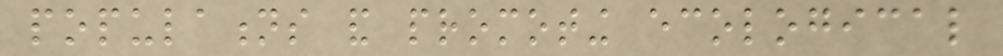populations and promoting ecological
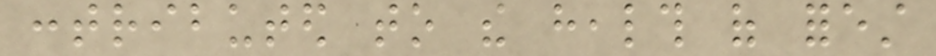contributed to the health of forest
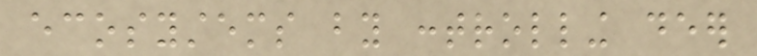ecosystems by controlling deer
